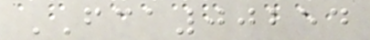FCA00254
